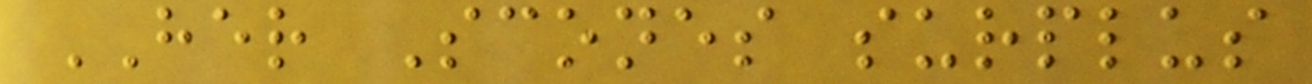HER Scones surplus
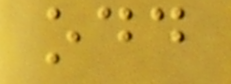odd
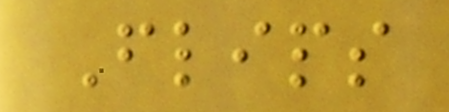Flips
